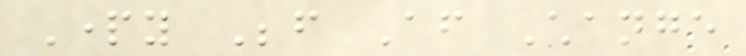Party Before After Change
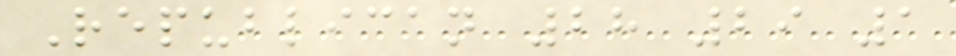Republican 28 29 1
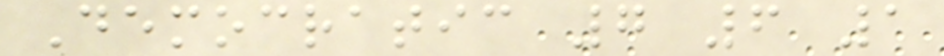Democratic 7 6 1
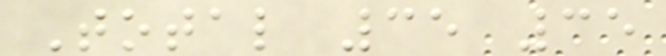Total 35 35
